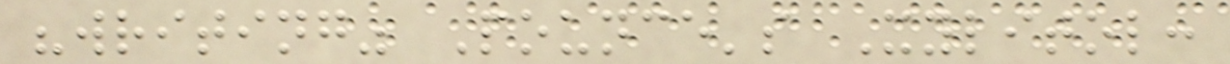"writing" Pounce's Xylitol:
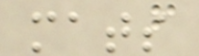mats
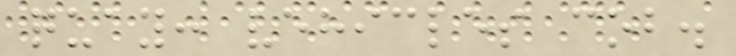quay: vehicles cob.
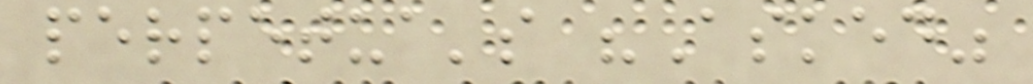perpetua's "Asked"
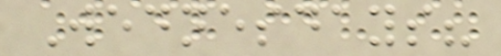Wednesdays?
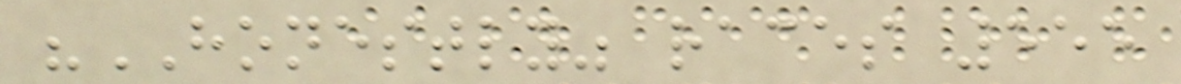"HONESTLY" races 555
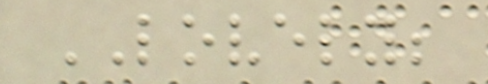LOVELY;
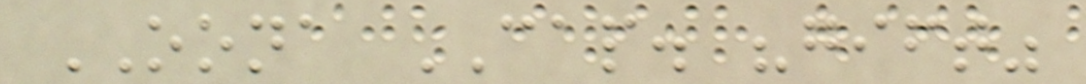OONA CAP. "gift"
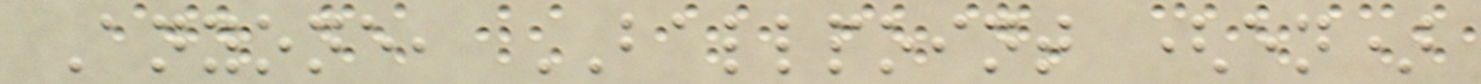Anyone, BALLPOINT (en)
